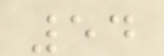54
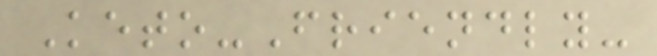Keto-Friendly-
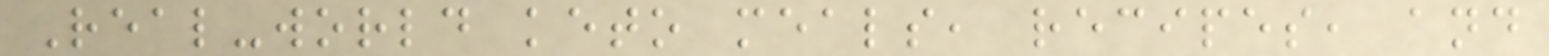Real-world keto meals, recipes, and
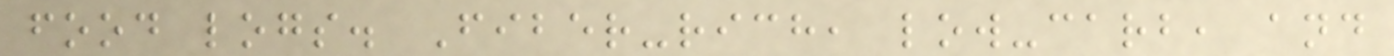food logs. Fiber-rich, low-carb, and
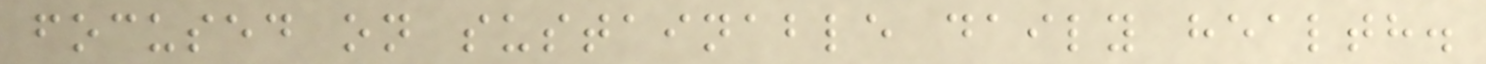focused on sustainable daily health.
